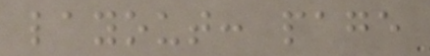layout: page
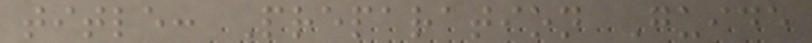title: Preparation Guide
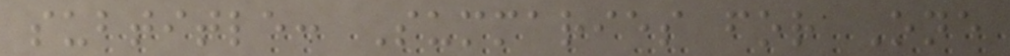subtitle: Summaries for One
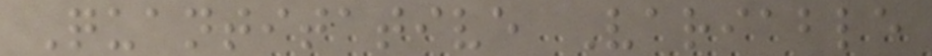Quantitative Variable
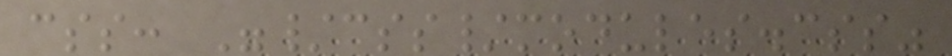css: "/css/modules.css"
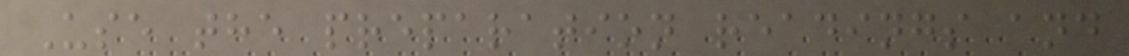Use the preparation readings and
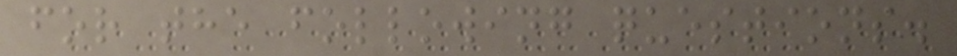for the following questions.
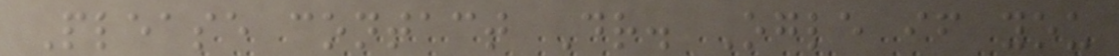Please contact Dr. Ogle if you
